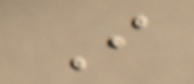I
